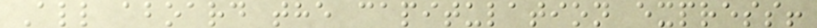All aboard the capitulation express!
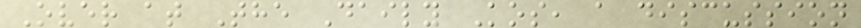Over at The Daily Kos, a discussion
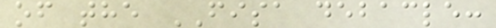of the FISA debacle:
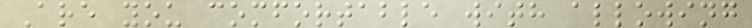Are you comfortable with allowing
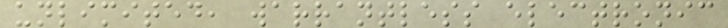unlimited, warrantless electronic
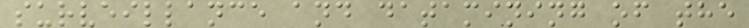surveillance and datamining of the
